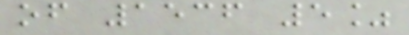of 1536 5%
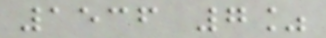1536 7%
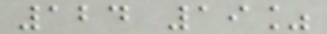124 19%
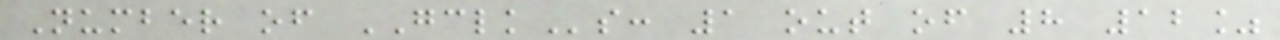Number of GCLKs: 1 out of 8 12%
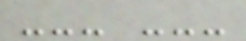--- ---
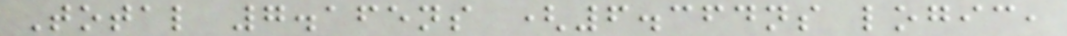Total 7.165ns (6.364ns logic,
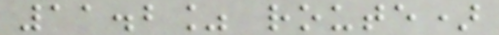11.2% route)
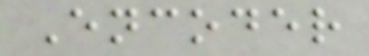Encoder
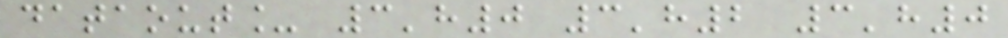dataout_ 3'h0 3'h2 3'h0
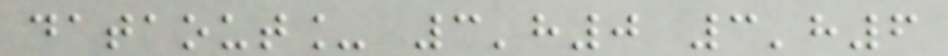dataout_ 3'h0 3'h6
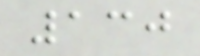130
